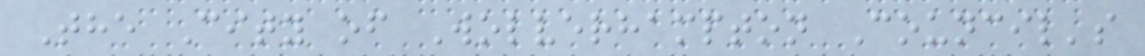The City of Wolverhampton Council's
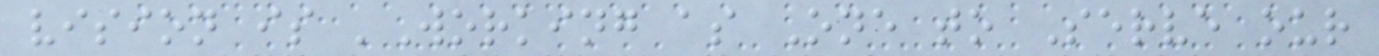vision is 'Working as One to Serve our
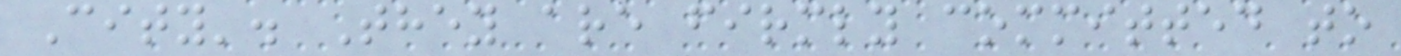City'. They are firmly committed to
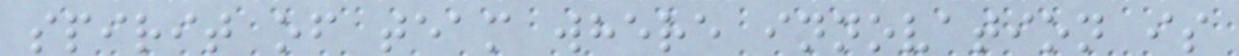spirit of team where innovation is
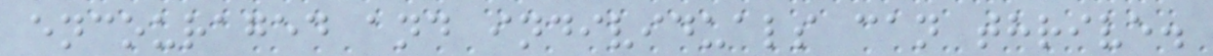encouraged and individuals can thrive.
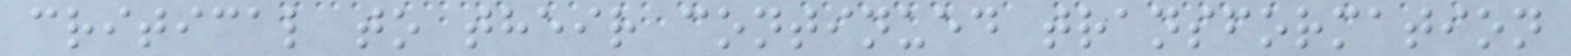critical to their continued transformation
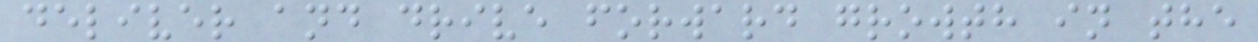deliver and drive forward growth in the
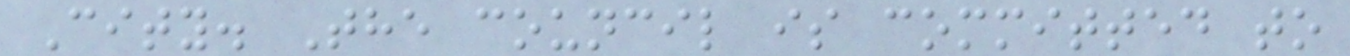City. The council is committed to
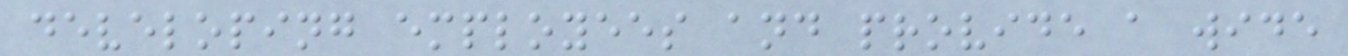developing employees and provide a wide
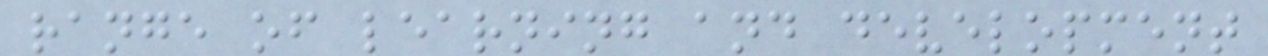range of learning and development
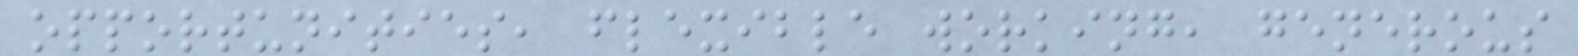opportunities, flexible working, generous
